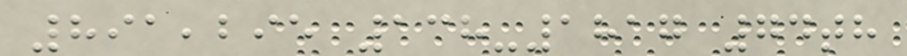891,295 138-1817 74th
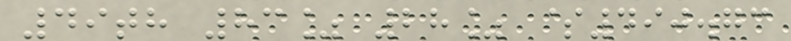49th 83% 28% $490.73
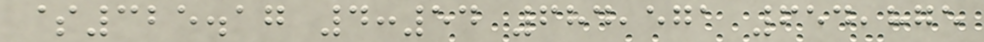$325.17 4:54 684,571 654,875
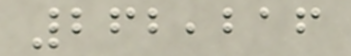262,216
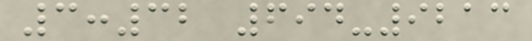3:32 694-9213
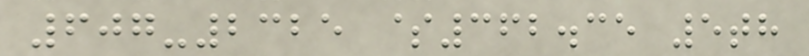607-2325 $362.35 5th
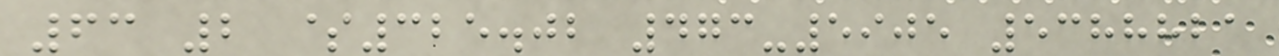63 2 $325.02 473-5905 5388821
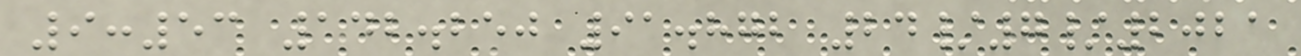9:53 142.250 91.872 24/7/2021
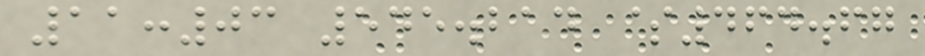11:03 545.214 $464.67
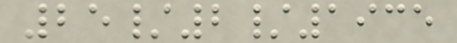25/2/1935
